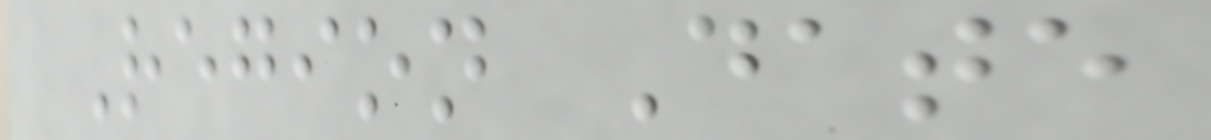Region Date
